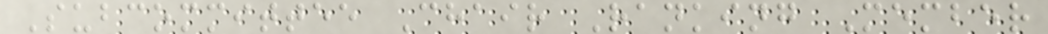Subcommittee Chair Ranking Member
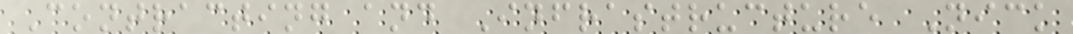Contracting and Infrastructure Nick
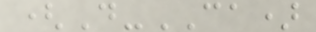(D-CA)
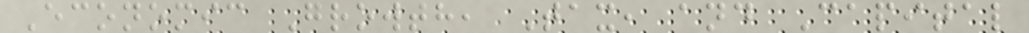Economic Growth, Tax, and Capital
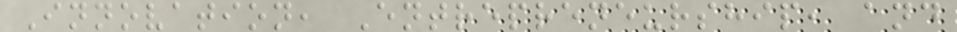Innovation, Entrepreneurship, and
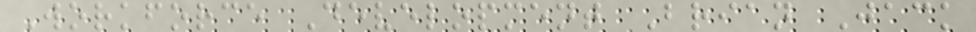Workforce Development Brian Jack
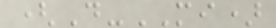(D-MI)
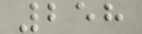258
